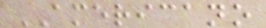AMERICANO
